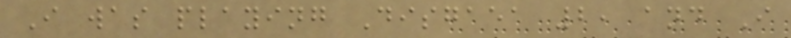I was playing Disgaea 2, and I
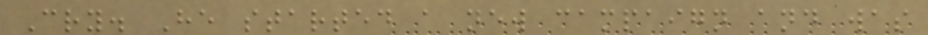Cry. He started a new campaign and was
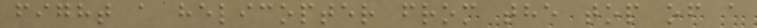fight a helicopter from the top of a
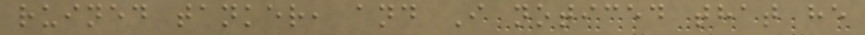ruined tanker, and I noticed that he
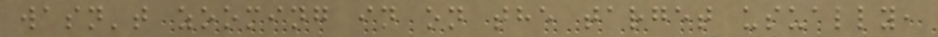wasn't zooming in on the target usually,
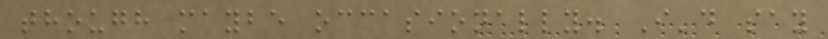though maybe occasionally. I'd say
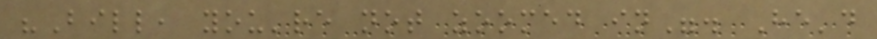"Bill, you're not zoomed in". He'd
